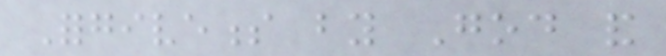Forgiveness by God and
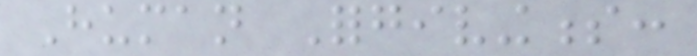Human Forgivingness:
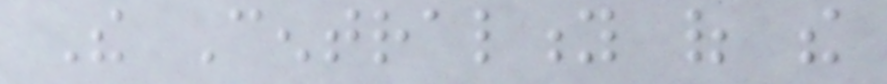The Centrality of the
